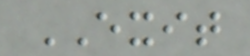EXIT
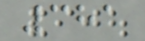381
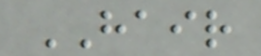HAIR
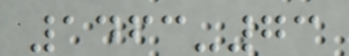1463-73
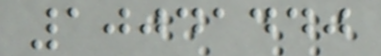10041440
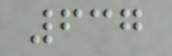637
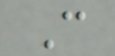C
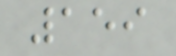159
